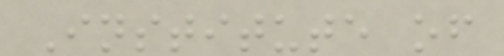Institute of
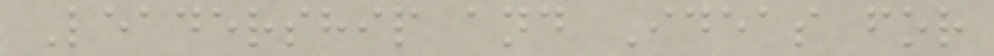Leadership and Ideas for
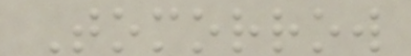Tomorrow
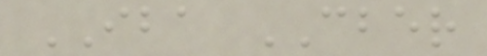IBA CBER
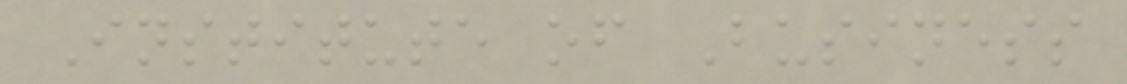Institute of Business
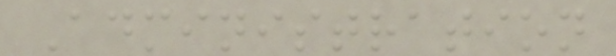Administration
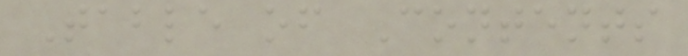Table of Contents
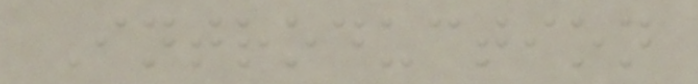Introduction
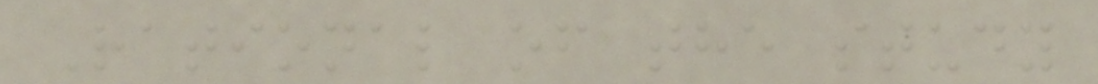Rational of the study
